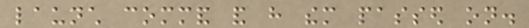launch command and have them passed on.
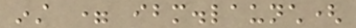inst = ibm.launch(
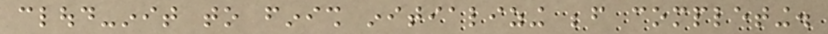cloud-init to finish initializing before completing.
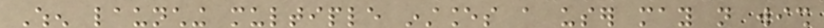When launching multiple instances a user may not wish
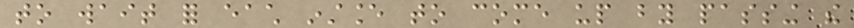to wait for each instance to come up by passing the
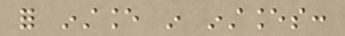for instance in instances:
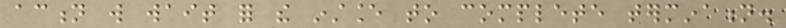action will wait for the instance to complete termination.
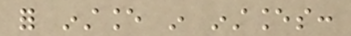for instance in instances:
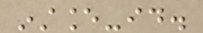instance-id.
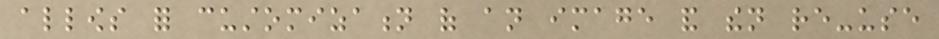allows for customization of an image and then re-use
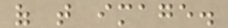of that image.
